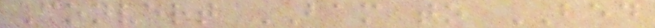Convert BAM to BED
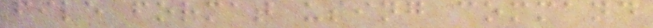file format using command
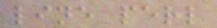line perl
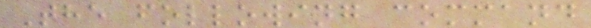The following command
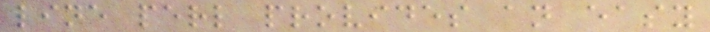line perl provides an easy
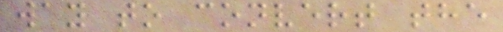way to convert the
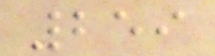259
